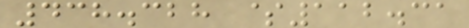438.328 $112.31
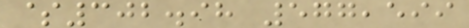$302.98 577,599
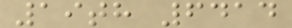19th 6414
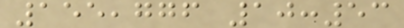155,776 10:53
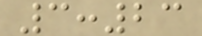3:23
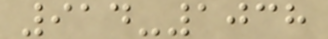914-1038
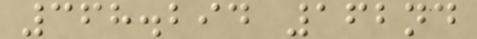368.294 162nd
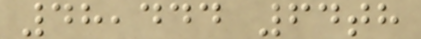48,444 64th
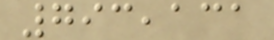793,131
